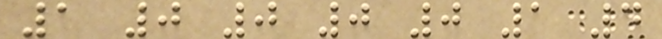1 0 0 0 0 1 4
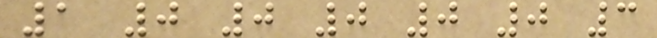1 0 0 0 0 0 3
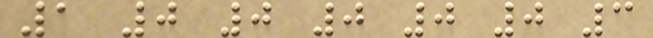1 0 0 0 0 0 3
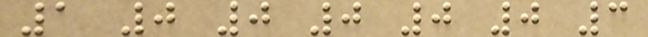1 0 0 0 0 0 3
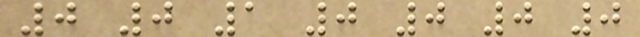0 0 1 0 0 0 0
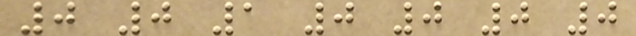0 0 1 0 0 0 0
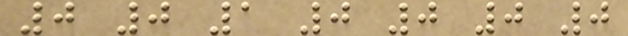0 0 1 0 0 0 0
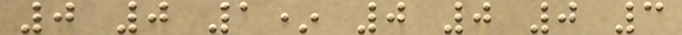0 0 1* 0 0 0 3
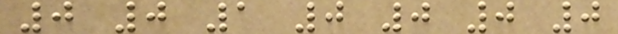0 0 1 0 0 0 0
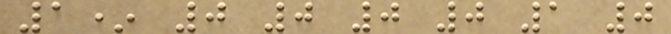1* 0 0 0 0 1 0
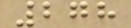278
